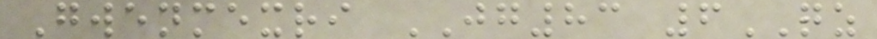Gwenmexri JG83 6QZ
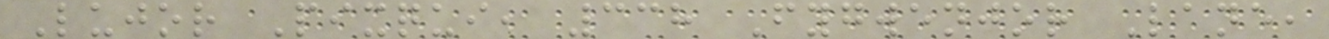Lujor Pixqui, 338 Fygwenjor Lane,
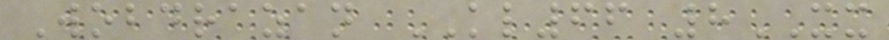Wobdrazan KL66 8XX
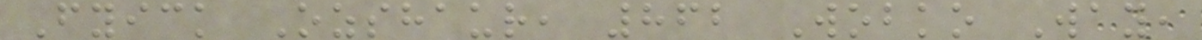Fyick Ozshaur, 862 Wobko Way,
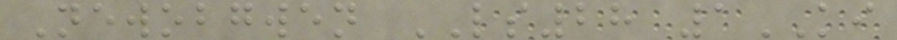Newobgwen LS28 1KI
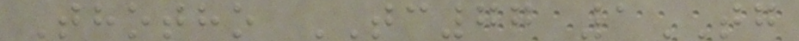Thotho TC77 1TG
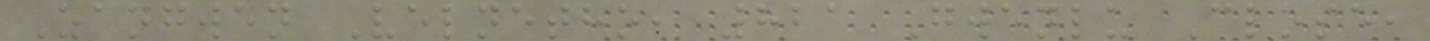Zangwen Velnetho, 821 Gwenlu Close,
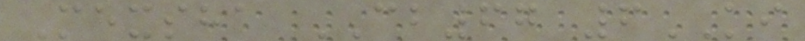Mexsha CB67 6KI
